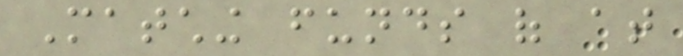Matching funds of at
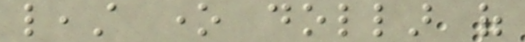least one dollar of
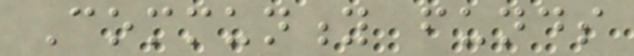Community funds
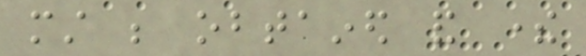must be obtained and there
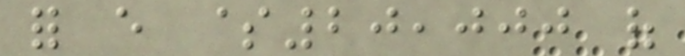for every $20,000 of
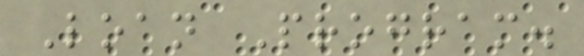Loan Program.
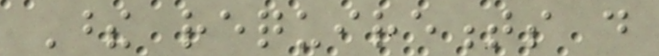These requirements do
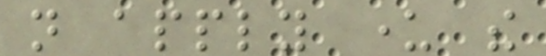not apply under the
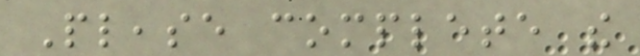Please complete the
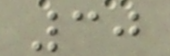30
